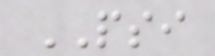PSI
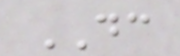DC
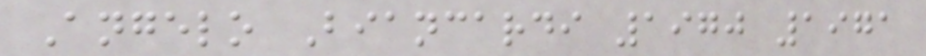Angelo Biancardi 1970 1971
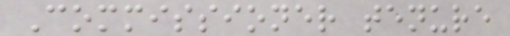Commissioner tenure
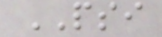PSI
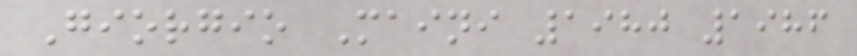Giorgio Maini 1980 1986
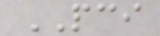PCI
